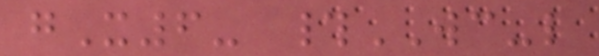gX6- #WC-l
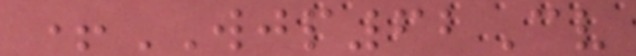+WJP62Cv
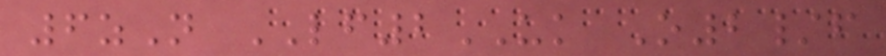6zN LF2UK O2/f
